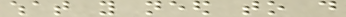what you need to do
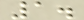1.
